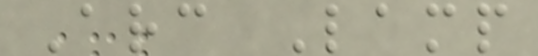Arc Lamp
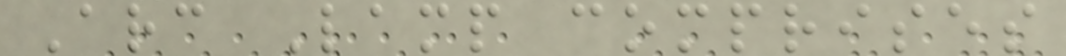Arc Lamp comprises
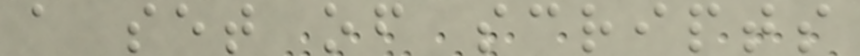a set of scripts
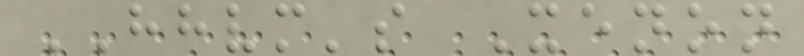HHVM's Xenon
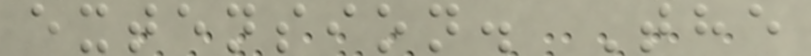extension. The
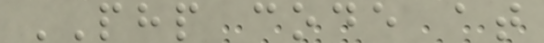PHP code at
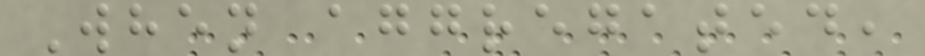When aggregated,
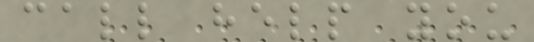call help you
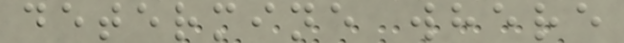determine where
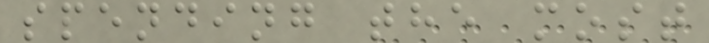spending the most
